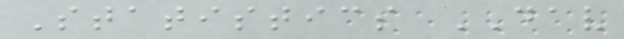Statistics DAV
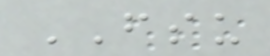FSU
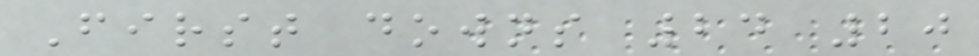First downs 24 20
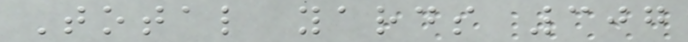Total yards 307
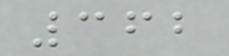362
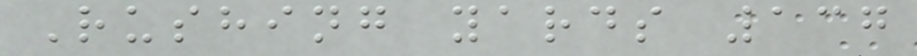Rushing yards 137
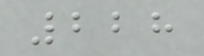228
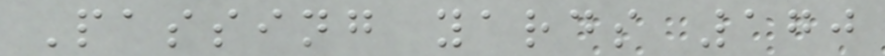Passing yards 170
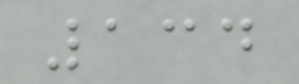134
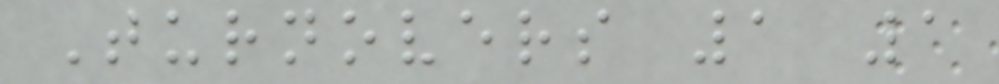Turnovers 1 1
